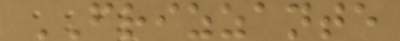FRIZZANTE
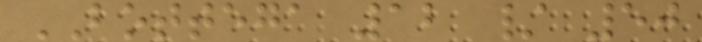BOTTEGA 12 / 50
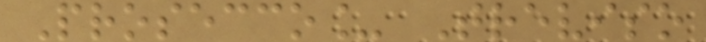Prosecco_ Treviso
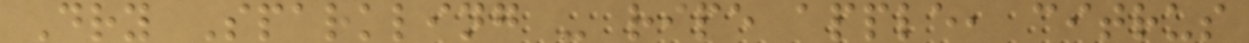Dry Sparkling - ripe apple, citrus
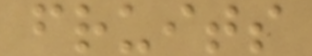fruits
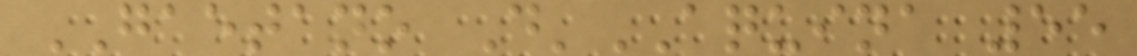GAETANO D'AQUINA 55
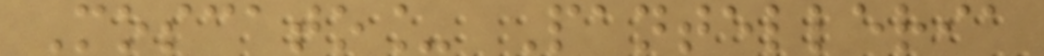Moscato_ Pantelleria
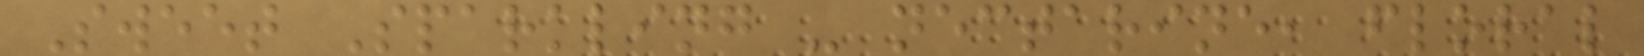Sweet Sparkling - nectarine, floral
